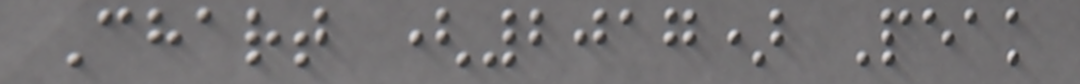Chart (2017) Peak
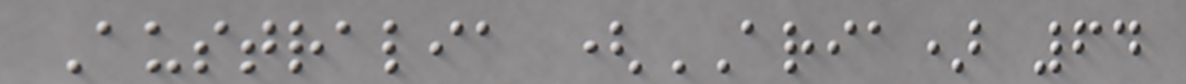Australia (ARIA) 64
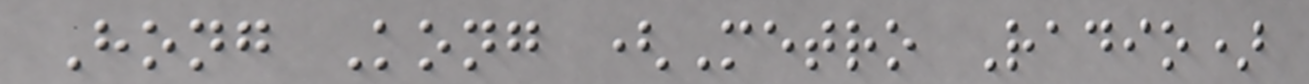Hong Kong (Metro Radio)
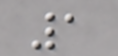1
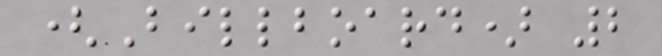(Billboard) 2
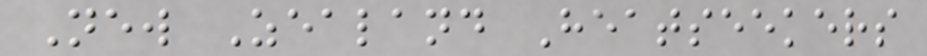New Zealand Heatseekers
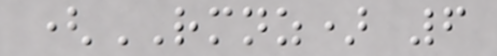(RMNZ) 6
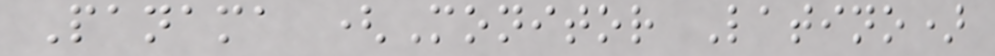Panama (Monitor Latino)
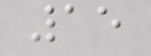15
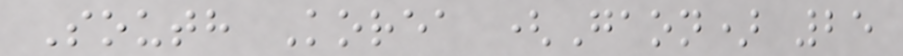South Korea (Gaon) 25
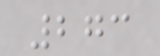273
